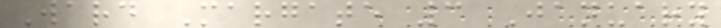Ward Margate 3 January
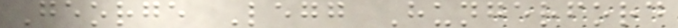George Legg Hungerford
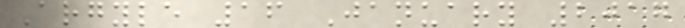Argyle 16 January 2017
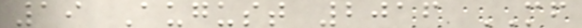19 August 2016 MF
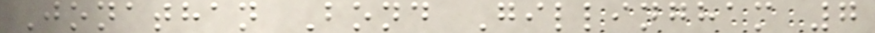Jonathan Bond Gillingham 7
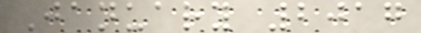January 2017
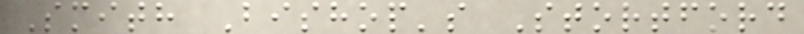Smith Bishop's Stortford
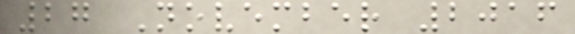27 November 2016
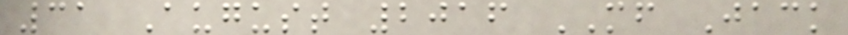31 August 2016 MF Jack
